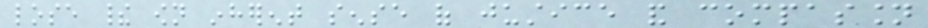lose their own inherent sense of justice and compassion
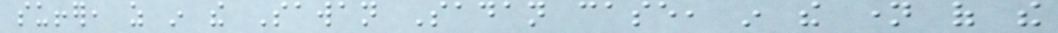suffer, as in the Sawan Sadan case, in the name of the
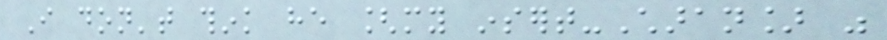I don't think he [my insert-Charan] was
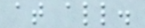at all.
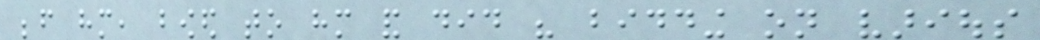before him, bowed to him and did his bidding on various
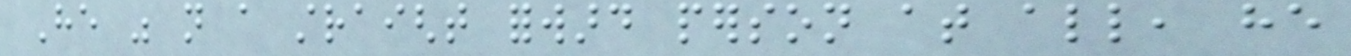He was not a straight forward person at all, he
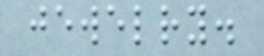jewelry.
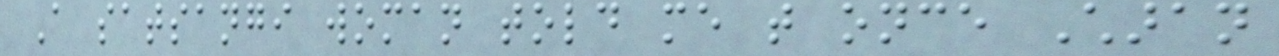A satsangi woman told me that once Charan
